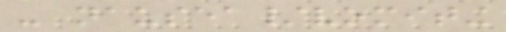- nausea/vomiting
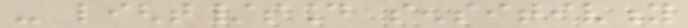- light/sound sensitivity
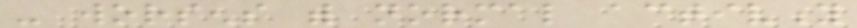- worsens with normal activity
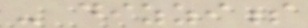- dizziness
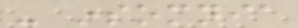- insomnia
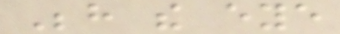Behind the eye
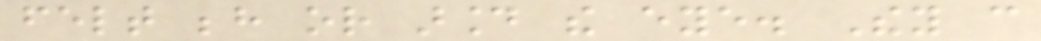felt behind or around the eye. They can
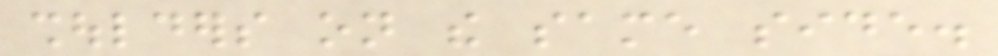shoulders on the same side.
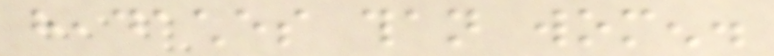headaches than women.
